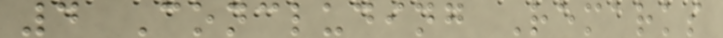4 Concluding Remarks
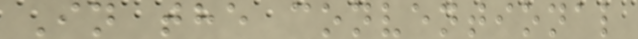In the conventional
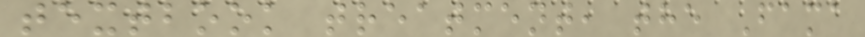textbook treatment, the Fama
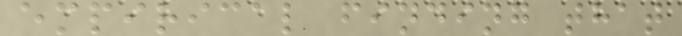empirical finding that
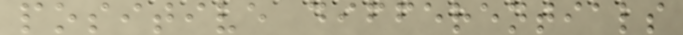positive differentials
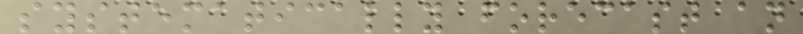systematically forecast an
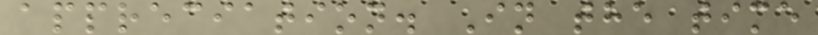appreciation. In the time
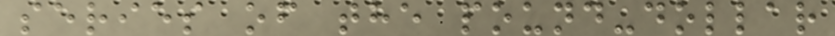series of the pound-dollar
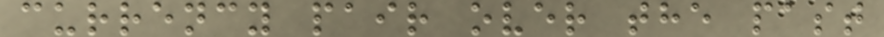currency pair over the past
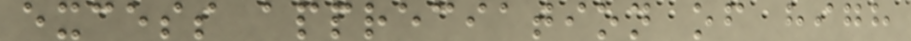excess appreciation of high
